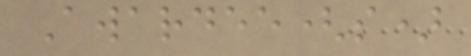Awardee(s)
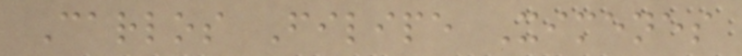Carlos Filipe Ximenes
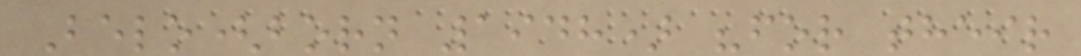Belo(born 1948) "for their
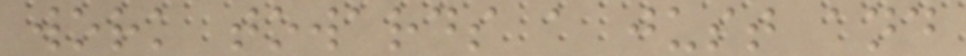work towards a just and
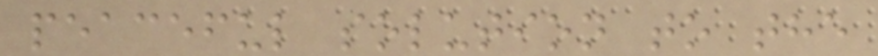peaceful solution to the
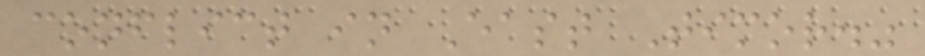conflict in East Timor."
